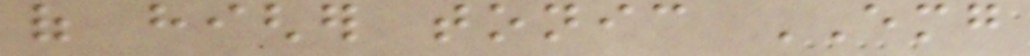of higher tonic EMG
